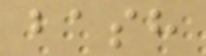bash
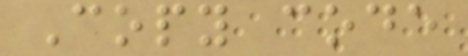Copy code
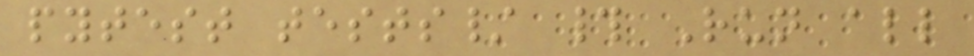pytest tests/ # Run all
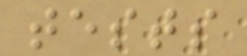tests
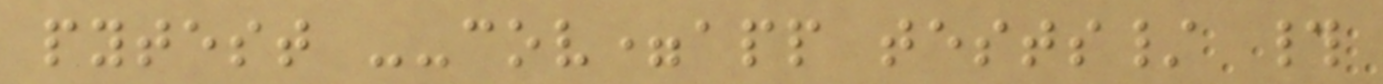pytest --cov=app tests/ #
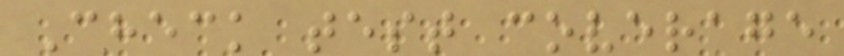Check test coverage
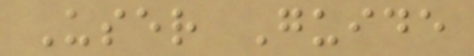User Guide
